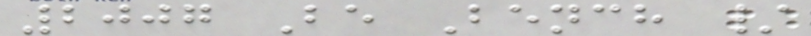2007 Be Bench /
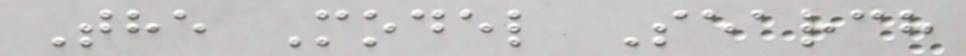The Model Search
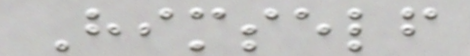Himself
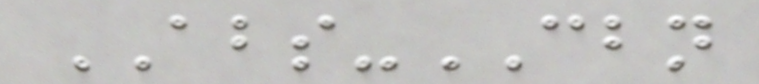ABS-CBN
